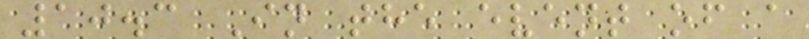10.3 In the event of a
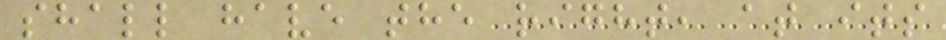shall have the right, at its
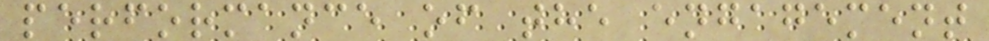performance of the engagement
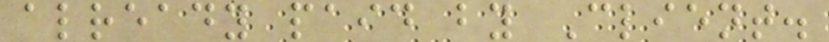already paid by Client.
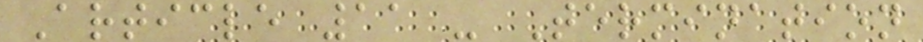Article 11 - Termination
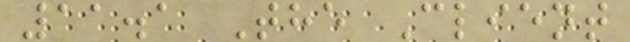11.1 The Client
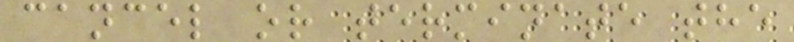cancel or terminate the
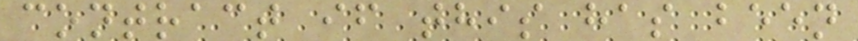contract if this has been
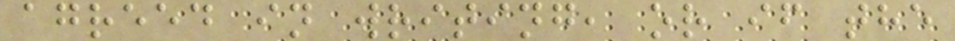agreed in writing, or if the
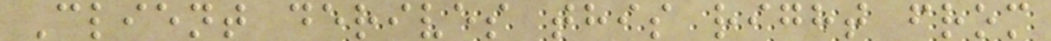Client derives this right from
